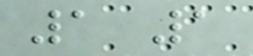1 1
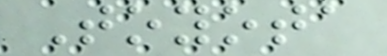Toyota
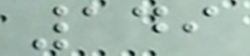149
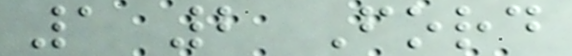1 2 Ford
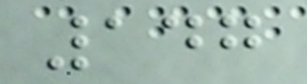147
